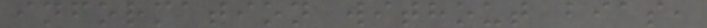information without bias,
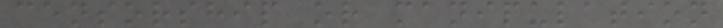censorship or manipulation
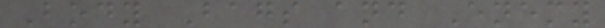Body Bags and Enemy
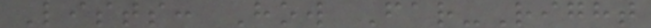Lists: How Far-Right
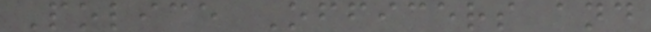Police Officers and
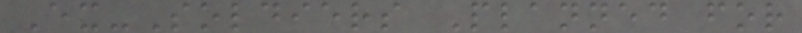Ex-Soldiers Planned for
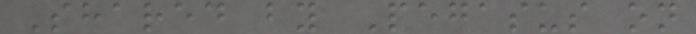Shared by Pegasus on
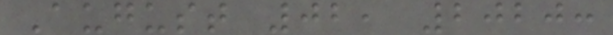August 02, 2020:
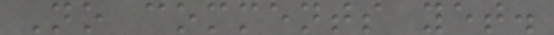No comments yet.
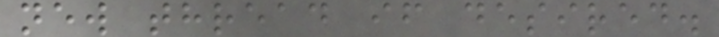new thread if desired.
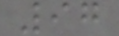97
